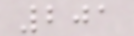201
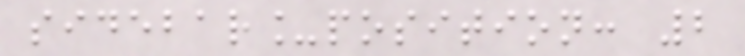sidebar_position: 2
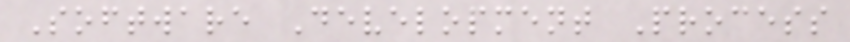Software Development Process
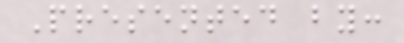Presented by:
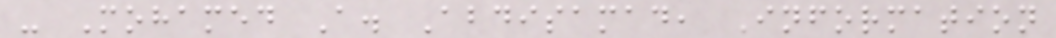- Mohamed A. Abdisamad, Information
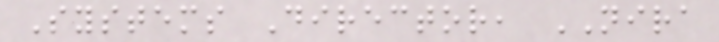Systems Director, NIRA
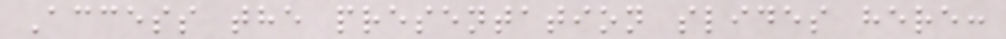Access the presentation slides here:
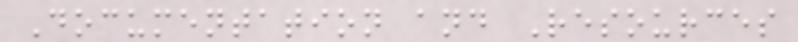Documentation and Resources
